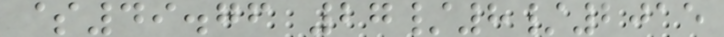$49.76 27/8/2015
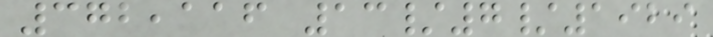372,116 13/7/1929
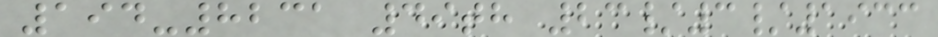194-8231 49th 23/3/1933
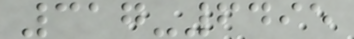317-6495
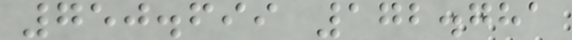750.699 172.781
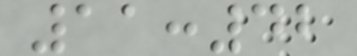11:42
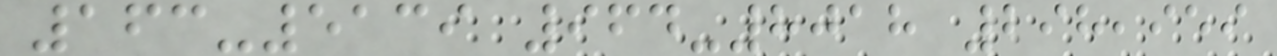163-5139 964-8018 298,959
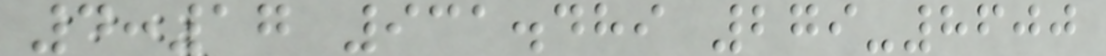4:17 931.489 279-8600
